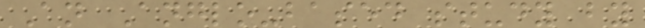An Anglo-based study by
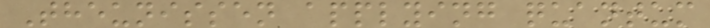Theunissen applying quantum
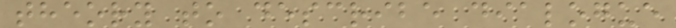theory to describe dialogue
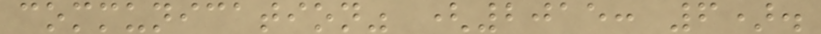communication" (2015: 6).
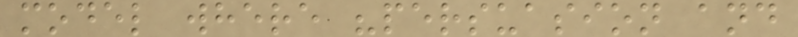model where "persuasion and
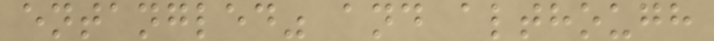entangled" and although
